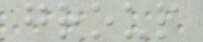group
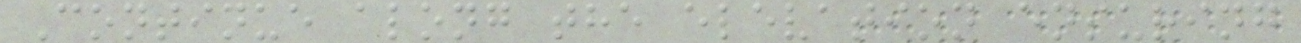Continue along the elevation ensuring
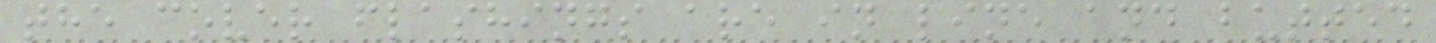the cover flashings are in line and butted
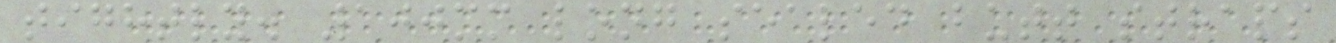tightly. 100mm long sealed butt straps
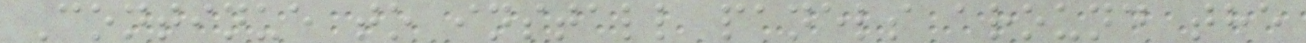Continue to install panels around the
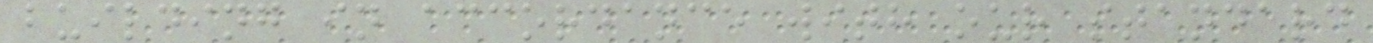building in accordance with our standard
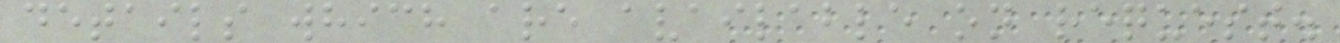details which are available on request.
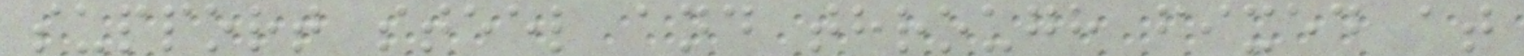support steel and through fixed at
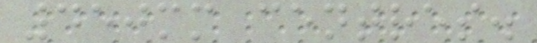450mm centres.
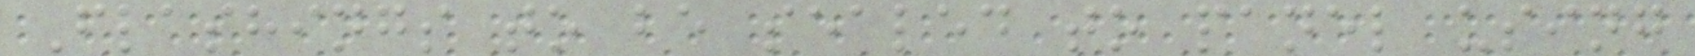Flashings to be sealed to panel using
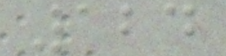124
